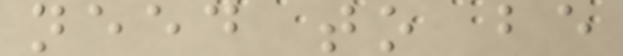need to be
